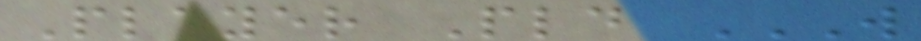Player Pld W
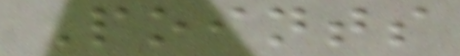Points
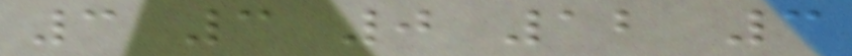3 3 0 12 3
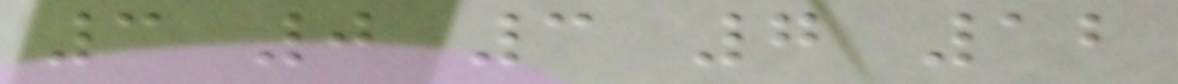3 0 3 7 12
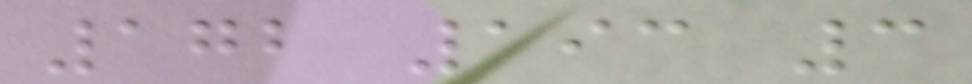172 193 3
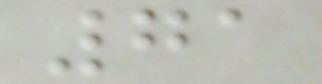71
